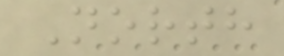North
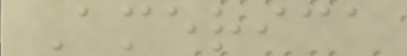America
